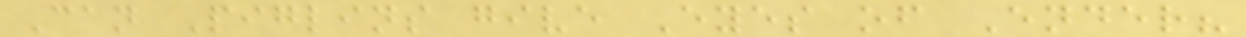Can Piglins give Eyes of Ender?
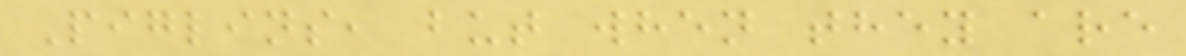Piglins, but when they are
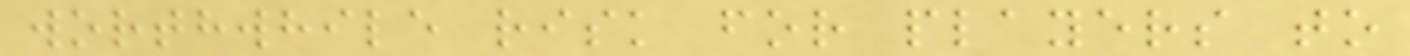worthwhile risk for players to
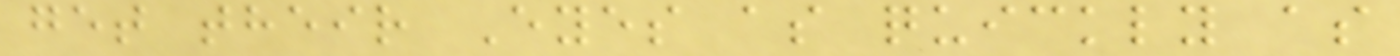get their Eyes as quickly as
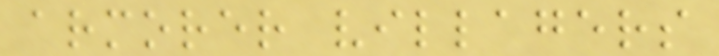armorer villagers
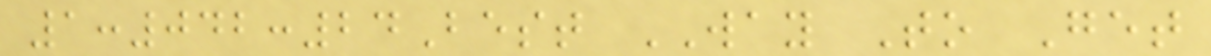1:042:24Best WAY To Get
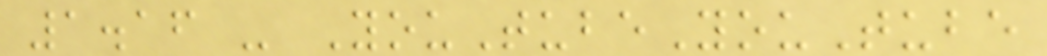1.16 - YouTubeYouTube
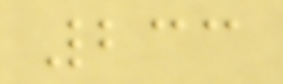233
